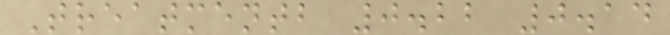Treatmentb 0.22 0.14
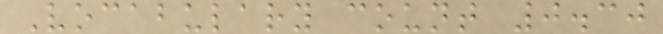Vocabulary count 0.30
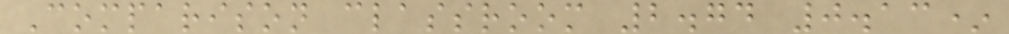Comparison classroom 2.74 0.13*
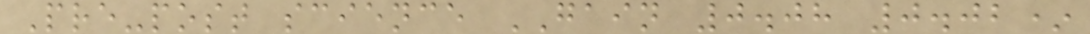Pre-post science GAIN 0.08 0.02*
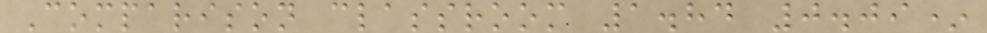Comparison classroom 1.84 0.09*
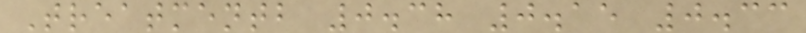Treatmentb 0.38 0.15 0.33
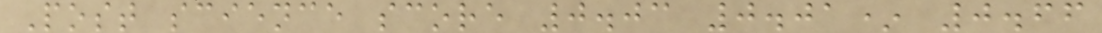Post science score 0.03 0.01* 0.66
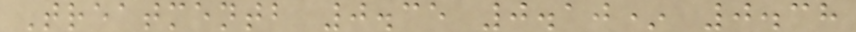Treatmentb 0.35 0.10* 0.38
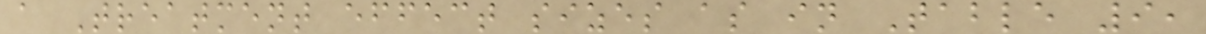a Treatment effect sizes as in Table 9,
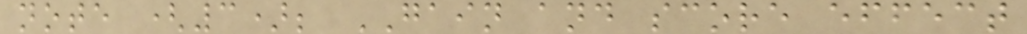note (3); GAIN and score effect
